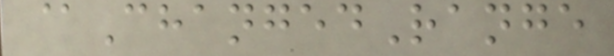@ChangedRange
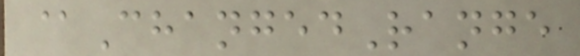@ChangedRange
